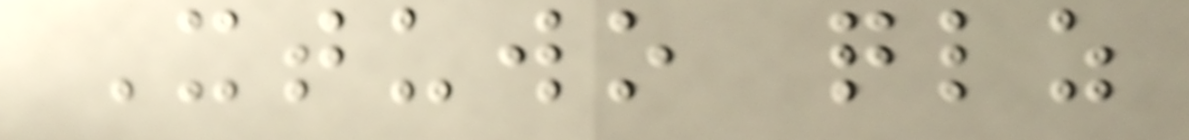Xtuwo qlz
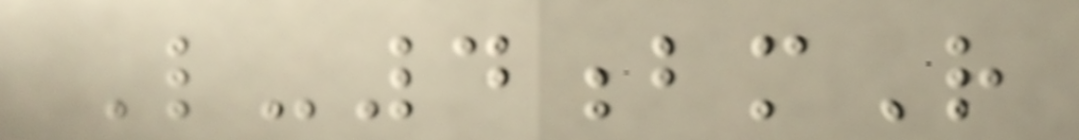L-4bmR
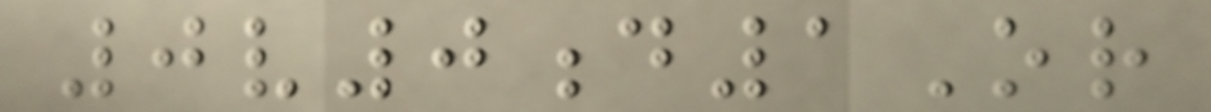0v0d1Or
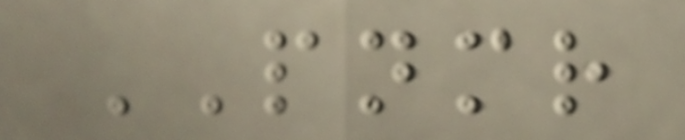PNMR
